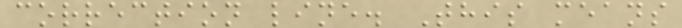correction line. This means
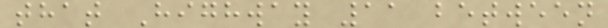that Highway 11 between
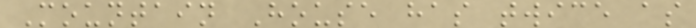Mountain House has twice as
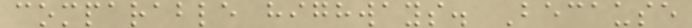comparable highways. Because
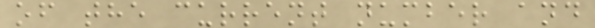of the current number and
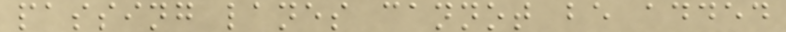passing lanes cannot be added
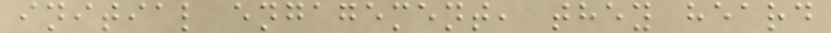initial engagement, they heard
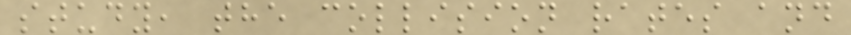study, the collision rates and
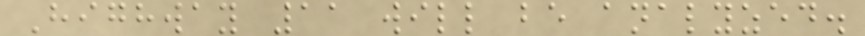Highway 11 will be analyzed.
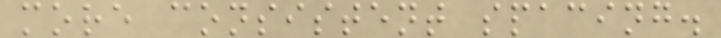more consistent spacing.
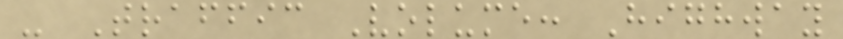- Traffic Volume: Highway
